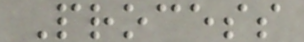Process
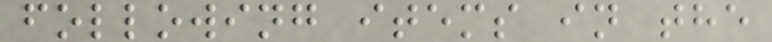following items in the
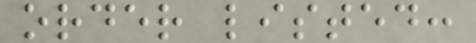order listed:
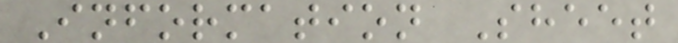Information Sheet
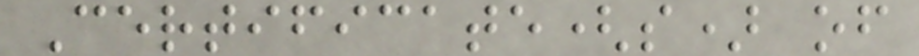Certificate(s) of
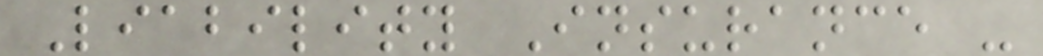Liability Insurance -
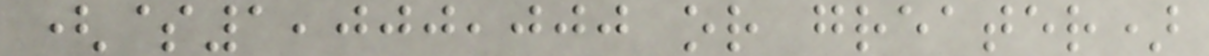($1,000,000 or greater)
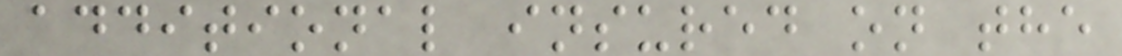additional insured on the
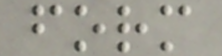form
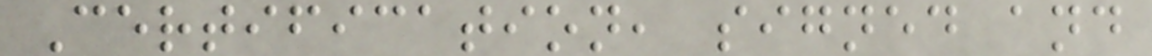Certification, signed and
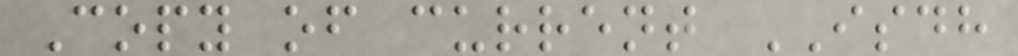Copy of current ISDH
